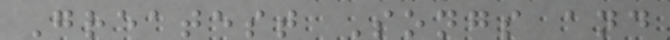Greatest Songs and
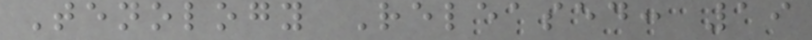Tenology Released: 19
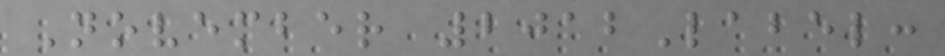November 2012Label:
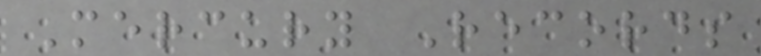Mercury Records
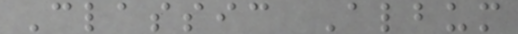Classic Album
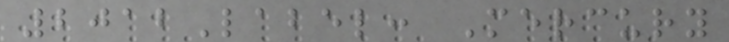2012Label: Mercury
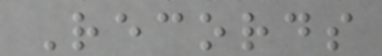Records
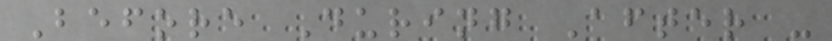Before During After -
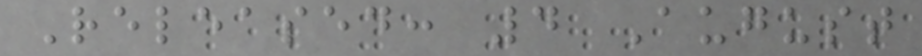Released: 4 August
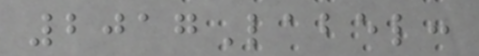2017Label:
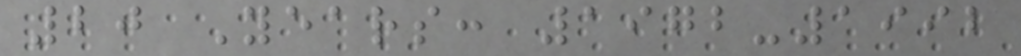20 Years: 1972-1992
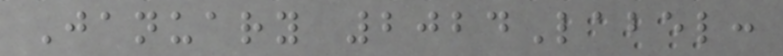January 2024Label:
